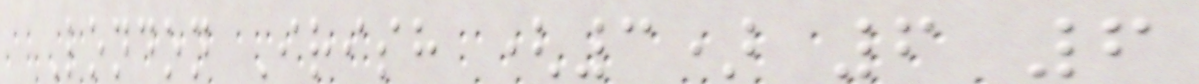London Irish (3) 6 6
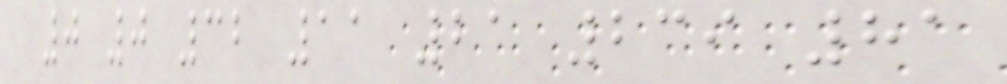0 0 32 11 21 239 81
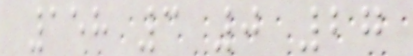158 3 0 27
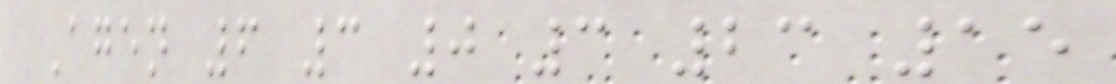Agen 6 3 0 3 23 15
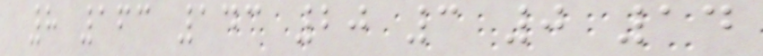8 163 143 20 3 0 14
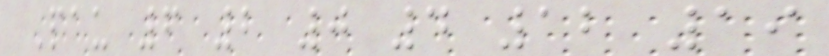Pau 6 2 0 4 12 19
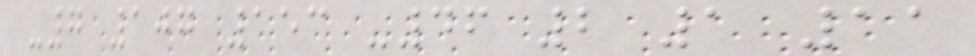-7 107 153 -46 2 1 11
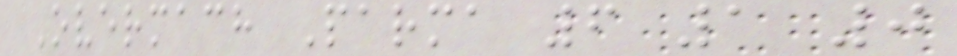Overmach Parma 6 1 0
